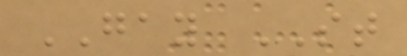GAY ST
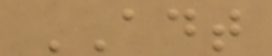ADT
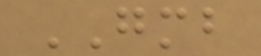GMB
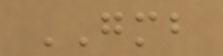GMB
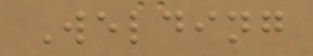Welding
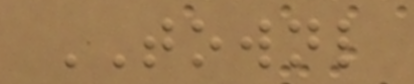TOWNL
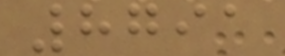8791
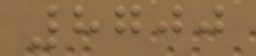8700
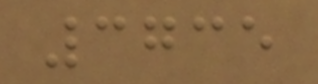3735
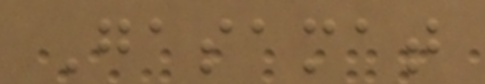Gasamat
